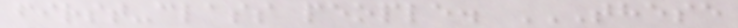first-class people. THESE
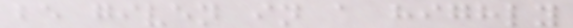be given in a highly
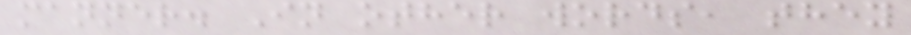manner. In other words, they
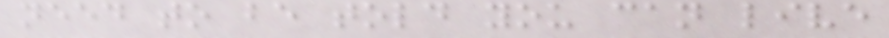need to be told you can live
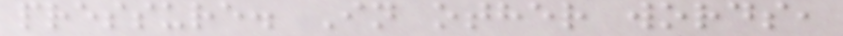pressure. In other words,
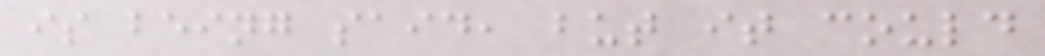is being said, but it could
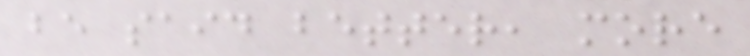be said better, more
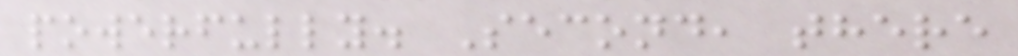powerfully. Second, there
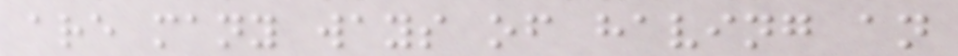are many ways of having an
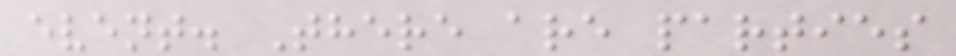event. There are parties
